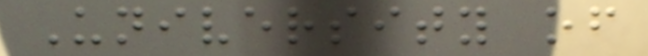University of
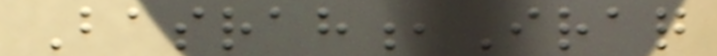Basrah,Iraq
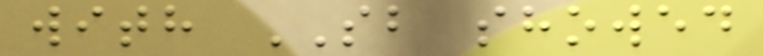with SB showed
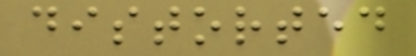distorted
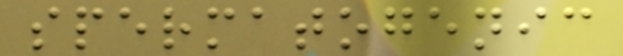spermatogenic
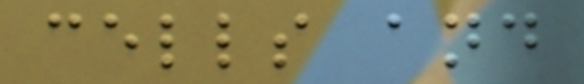cells and
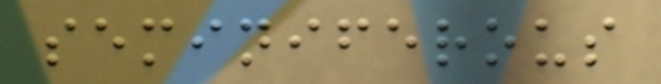seminiferous
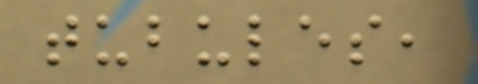tubules,
